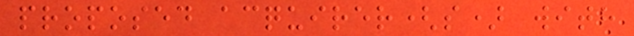proposed acquirer(s) with
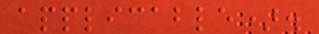applicable).
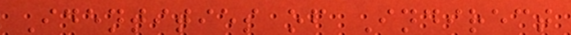Identities of Indirect
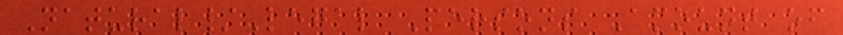Natural/Legal Persons Amount of
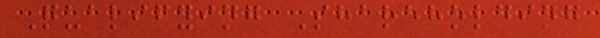Qualifying Shareholding
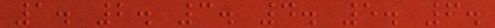1. 2. 3. 4. 5. 6.
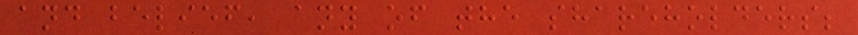and belief, any of the shareholders;
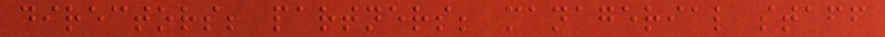directors; partners; managerial staff
